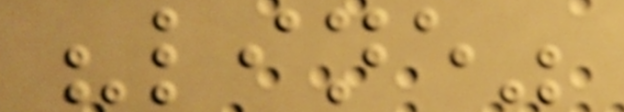"line"
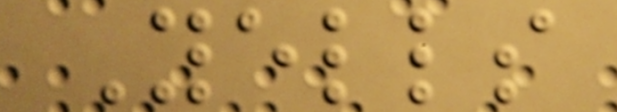Yells
